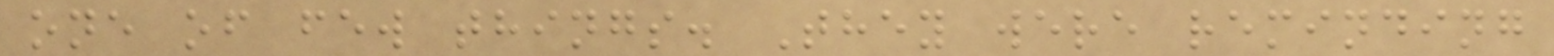one of few things. They were reminding
